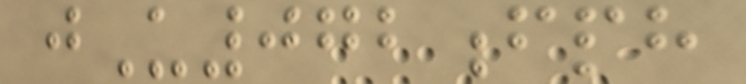jU072fph
